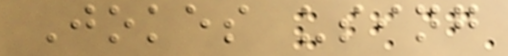Jokes using
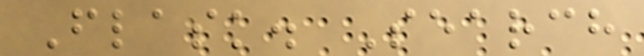Flask. Search
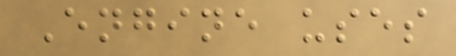Engine uses
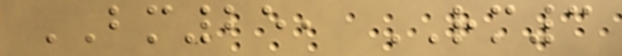BM25, RM3
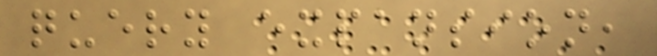query expansion,
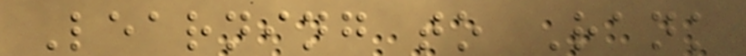Learning to Rank
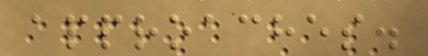approaches.
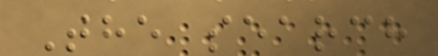The search
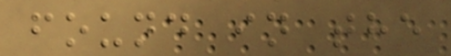found in the
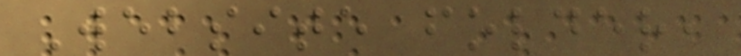Website folder,
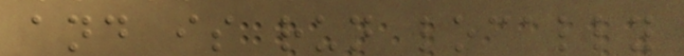and is run locally
